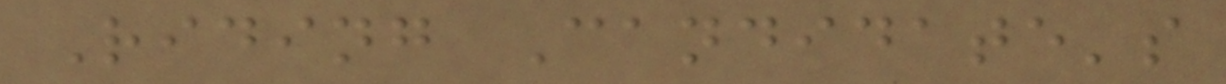Riding Candidate's
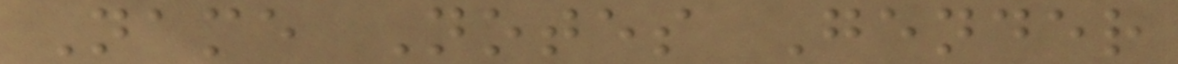Name Notes Gender
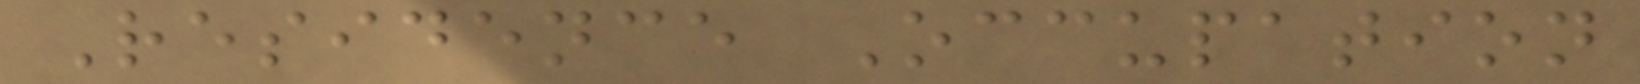Residence Occupation
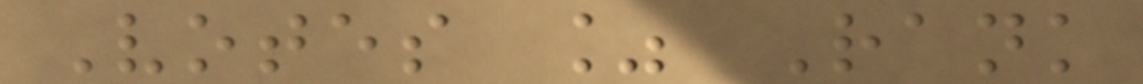Votes % Rank
